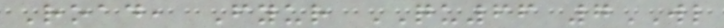Road, Fyur QU66 7WL
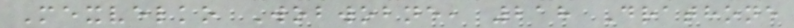Mexvelko Wobwobne, 218 Drathone
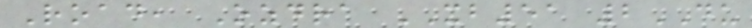Road, Ozdra XB51 2DU
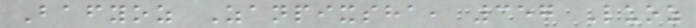Bafyoz Zanpixsha, 357 Luoz
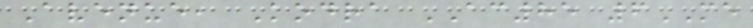Avenue, Kodra AC85 6ME
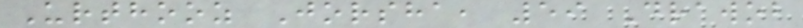Urthooz Jorsha, 59 Drawob
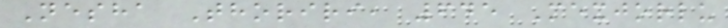Nesha Thoriri, 645 Mexjorlu
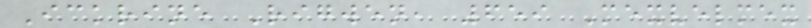Ickrine Rigwen, 659 Mexvelmex
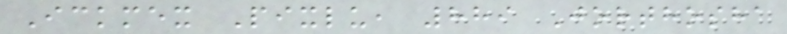Ickmex Pixlu, 889 Jorthosha
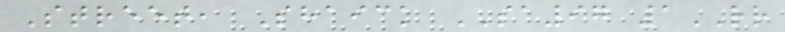Street, Shaick SA97 1RR
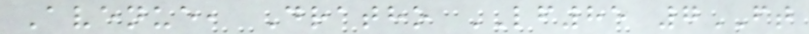Avenue, Dratho LF85 7FT
